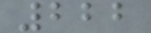222
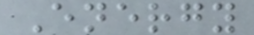Energy
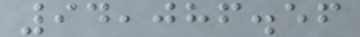94,086.56
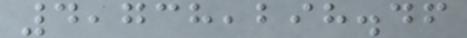4,738,298.46
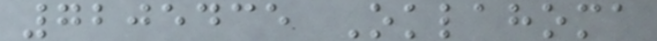7205435 Oklahoma
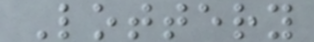Lottery
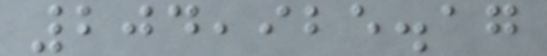204,925.17
